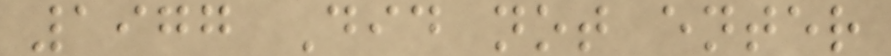1977 Did not enter
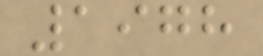1978
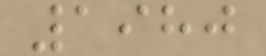1980
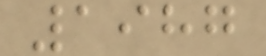1987
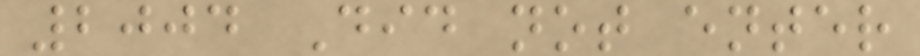2004 Did not enter
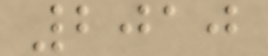2010
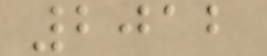2012
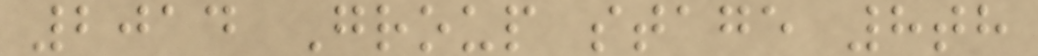2014 Group stage 8th
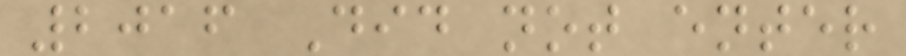2016 Did not enter
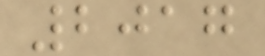2017
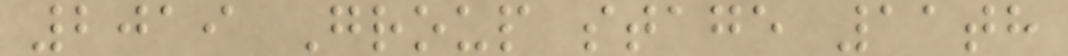2019 Group stage 11th
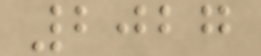2027
